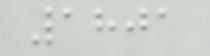1801
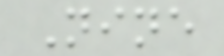Nine
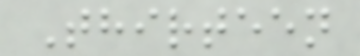Thirteen
